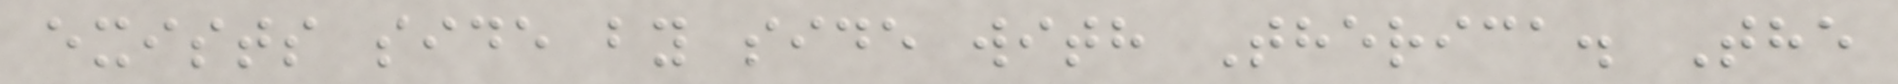exists side by side with Therica. The
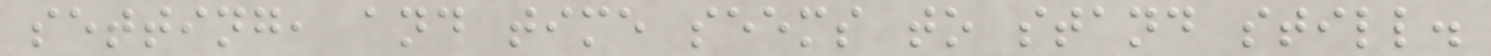setting, and time seems to stand still.
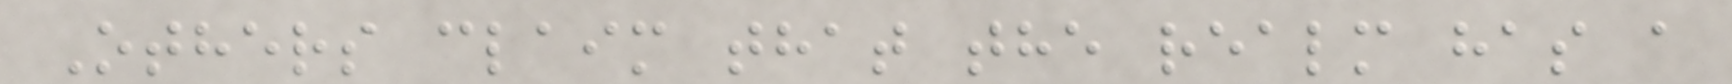Others claim that the realm has a
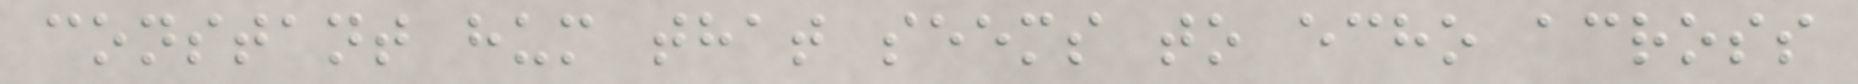constant hum that seems to echo across
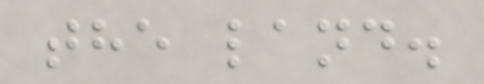the land.
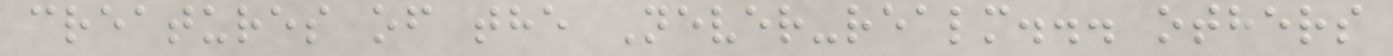creatures of the Never-realm... others
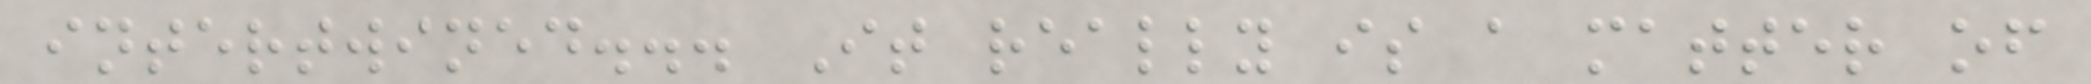intertwined... It really is a matter of
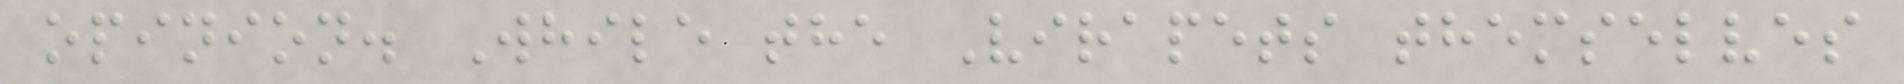opinion. While the Virapets themselves
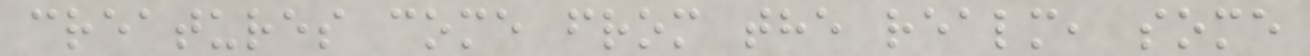creatures come from the realm, some
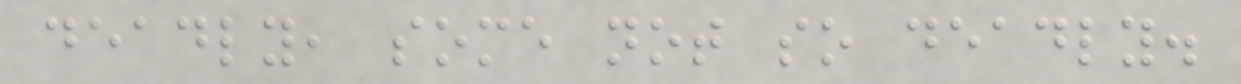deadly, some not so deadly.
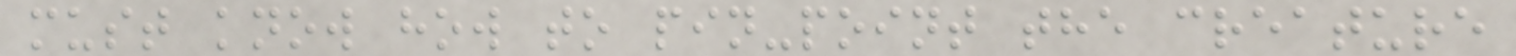must know how to pin-point the creature
